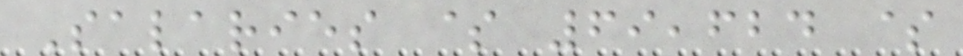Salaries $ 69,624 $
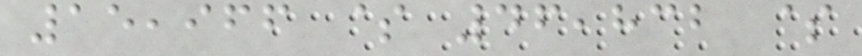15,966 $ 46,832 $
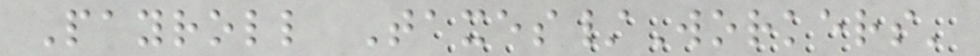Payroll Taxes/Workers'
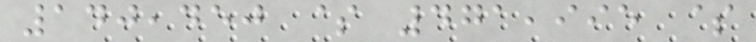140,450 $ 471,995 $
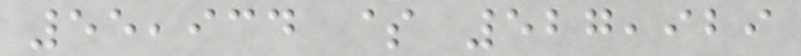55,934 $ 527,929
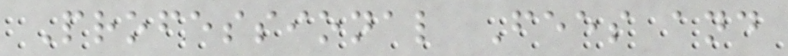Professional Fees and
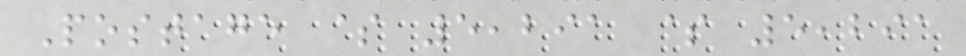Postage $ 5,291 $ 5,291
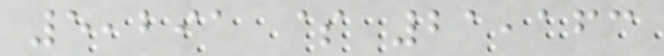5,291 $ 21,163
